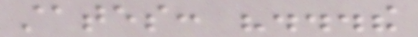states: "...the
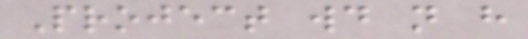Project would not have
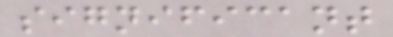significant
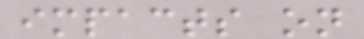impacts on
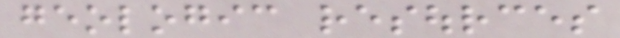geologic resources
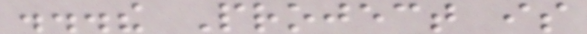...the Project is
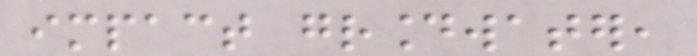impact groundwater,
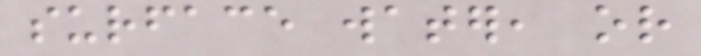surface water, or
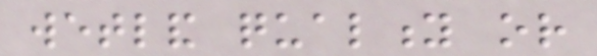wetland quality or
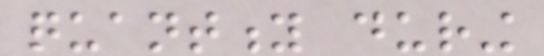quantity during
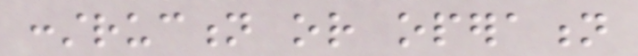construction or operation
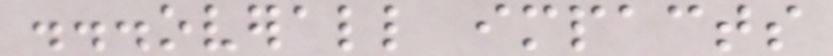...overall impacts
